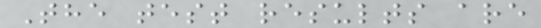The test results are
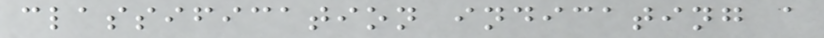classification indicating a
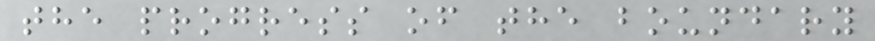the progress of the boundary
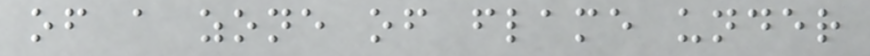of a zone of flame under
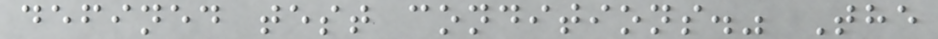defined test conditions." The
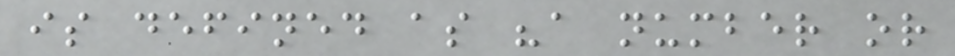is defined as "a number or
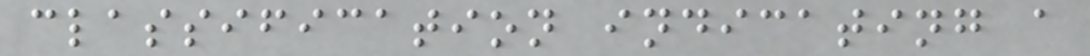classification indicating a
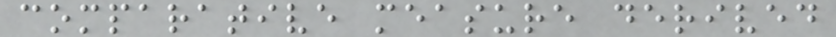comparative measure derived
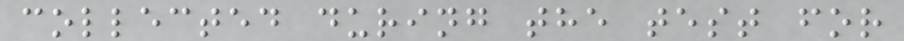collected during the test for
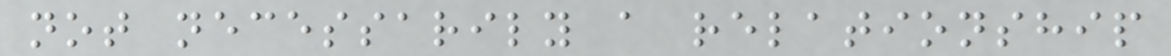not necessarily a relationship
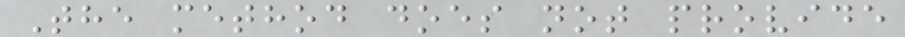The method does not provide
